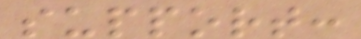support:
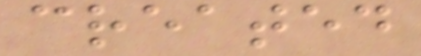created
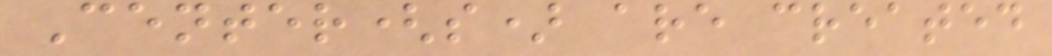Center(s) are created
